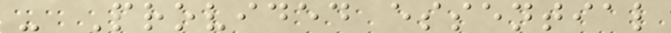- Provided essential
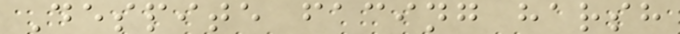Despite facing harsh
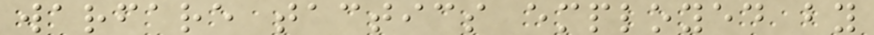warfare tactics employed by
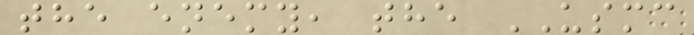the enemy, the USMC
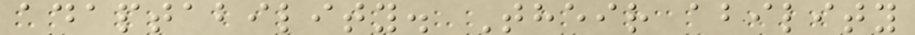adaptability. Their ability
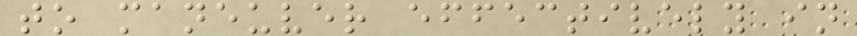to maneuver effectively in
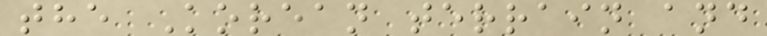the Korean terrain and
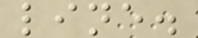line.
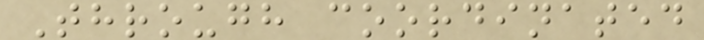Through coordinated
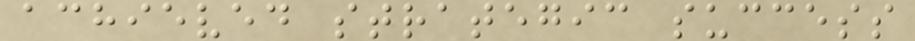achieved strategic success
